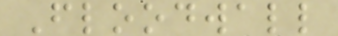Floodwall
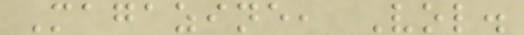Magazine, Vol.
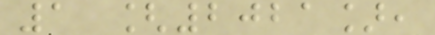1 [2021],
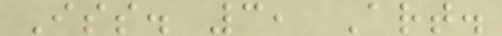Iss. 3, Art.
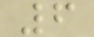6
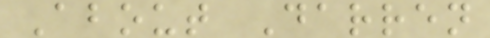About Darren
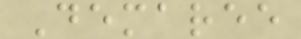Demaree
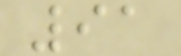91
